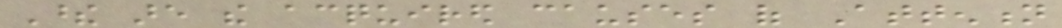These are the acquired causes of Attention
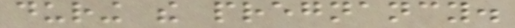during the pregnancy.
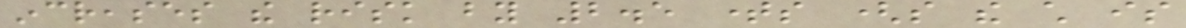increases the risk by 2.5 times (so the child is
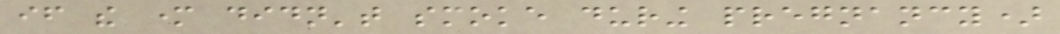if the mother didn't smoke during pregnancy)
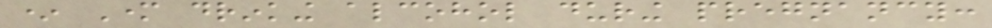* Mother drinking alcohol during pregnancy:
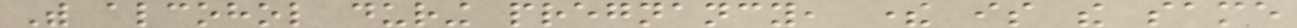With alcohol during pregnancy, there is the same
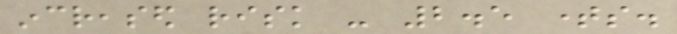increased risk - 2.5 times.
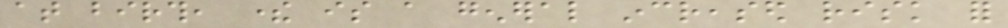at birth, there is a general increased risk for
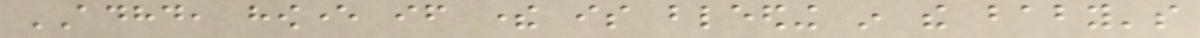ADHD, however if there is bleeding in the baby's
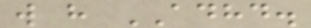will have ADHD.
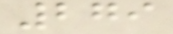279
